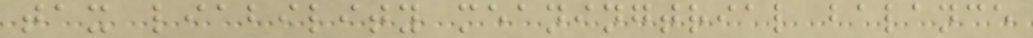tax liability meaningtrial balance
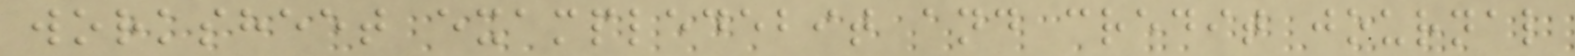worksheet exampledebit and credit journal
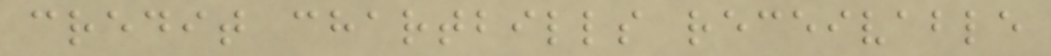credit chartbills receivable
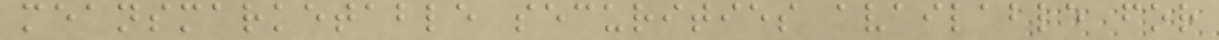meansmarketable securities available for
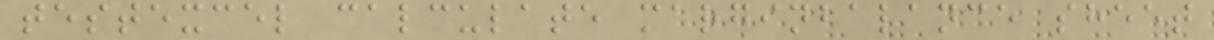testexcel calculate marginbalance sheet
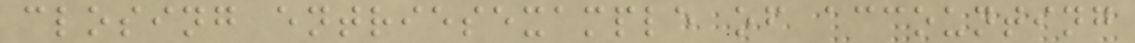closing entriesexample of accounting
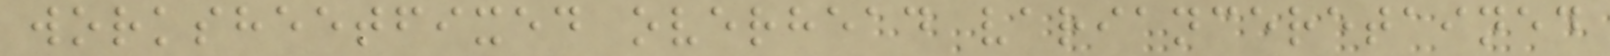worksheetfixed overhead varianceretained
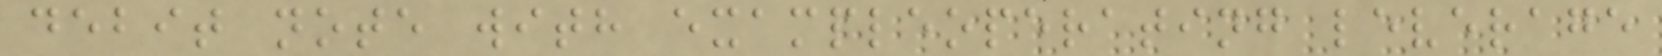debit note with exampleoperating leverage
